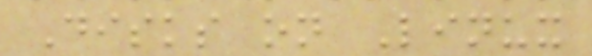Disks on Linux
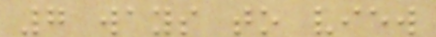7 ways to view
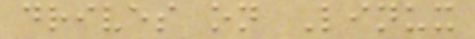drives on Linux
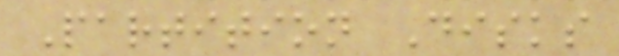Partition Disks
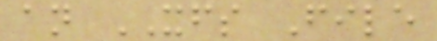an XFS File
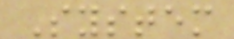System
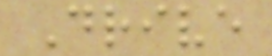Drive
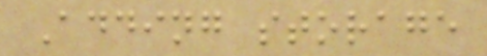Adding storage
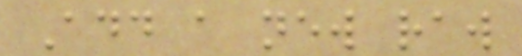Add a new raw
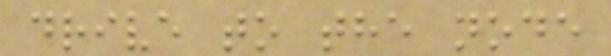drive to the node
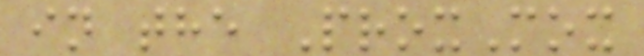in the ProxMox
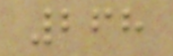268
